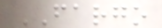FARGO
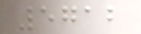5712
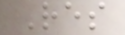Res
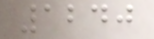1240
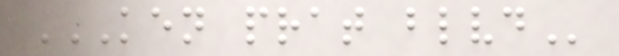KEN PRAT BLVD
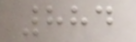884
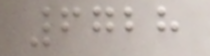6728
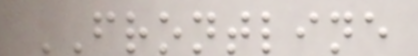FRONTLINE
